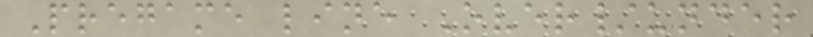Pregame line Over/under
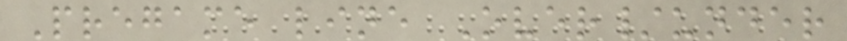Pregame line Over/under
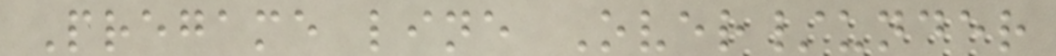Pregame line Over/under
